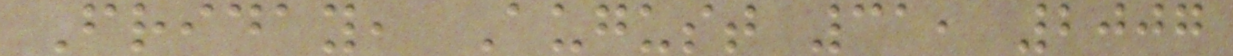Friday, August 31, 2007
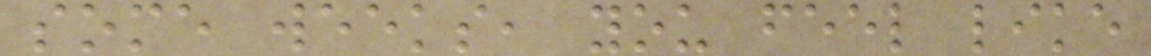some weeks, you feel like
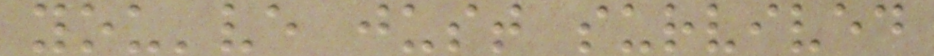you've just survived
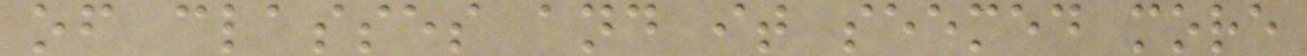of classes and it seemed more
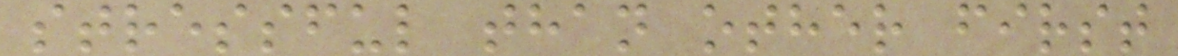stressful than other first
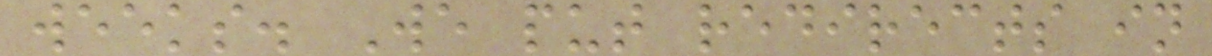weeks. We put redirects in
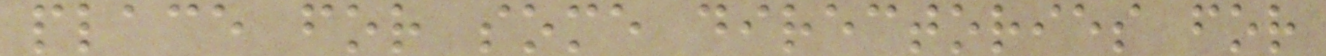place for some directories for
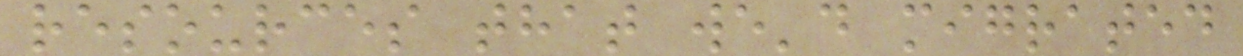resources that we'd migrated
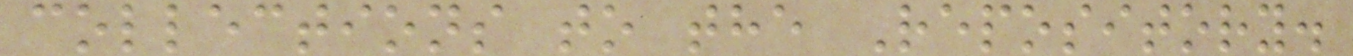collections to the Repository.
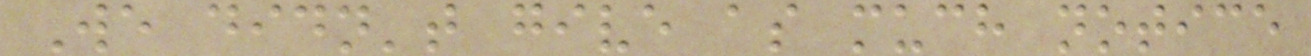We didn't give as much notice
